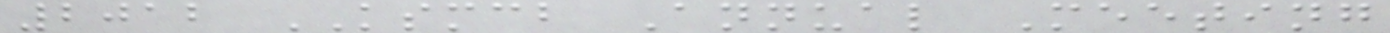2012 KSMCB Annual Meeting
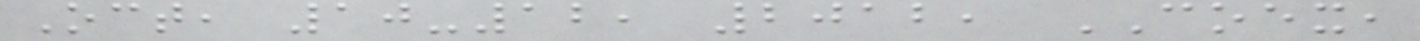Oct, 10-12, 2012, COEX,
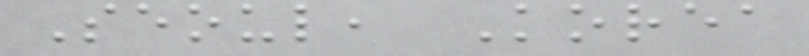Seoul, Korea
